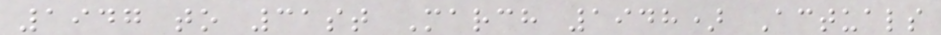1947 to 31st March 1948) Actuals
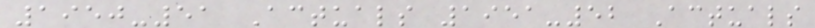1950-51 Actuals 1951-52 Actuals
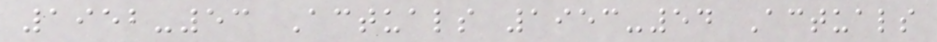1952-53 Actuals 1953-54 Actuals
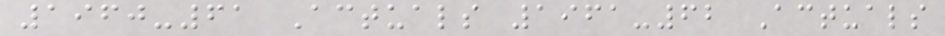1960-61 Actuals 1961-62 Actuals
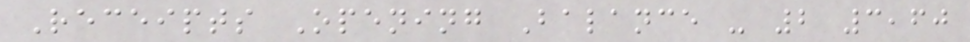Receipts Opening Balance - 2 3,60
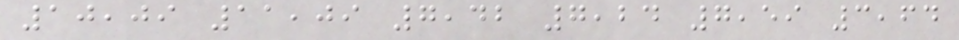10,09 11,09 7,42 7,24 7,59 3,64
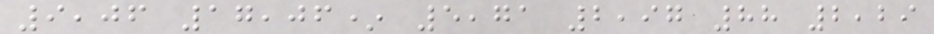9,06 17,06* 5,71 2,97 88 2,29
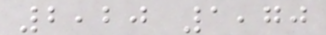2,20 1,70
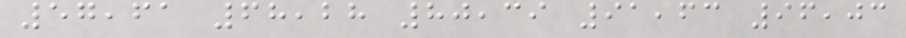57,61 68,28 80,39 91,63 96,03
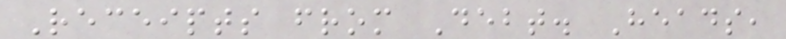Receipts from Debt. Heads,
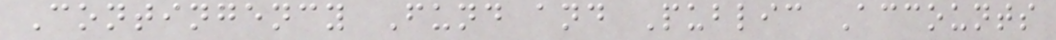Contingency Fund and Public Accounts
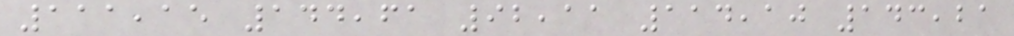111,15 144,61 92,11 114,10 143,21
